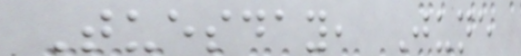Tuesday, June
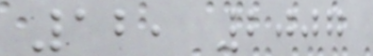12, 2007
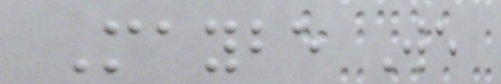Maybe We
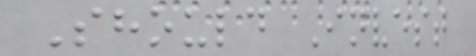Should Invest
